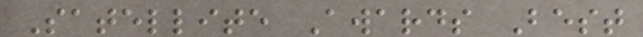Satellite Awards Best
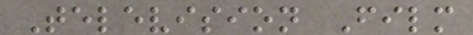Television Film
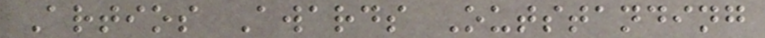Artios Awards Outstanding
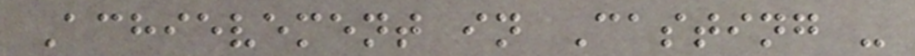Achievement in Casting -
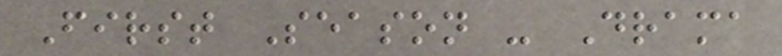First Season - Drama
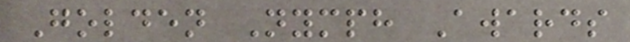Golden Nymph Awards
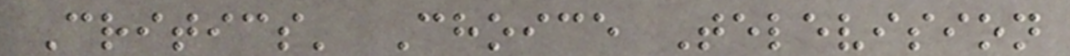Critics' Choice Television
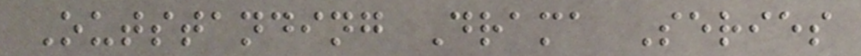Outstanding Drama Series
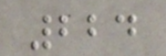224
